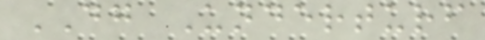DG Underturf
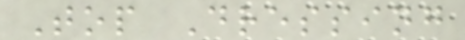Top Dressing
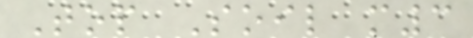Top Soil m3
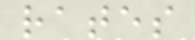rates
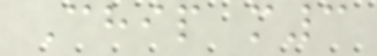Chip m3
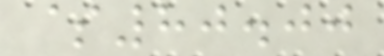$80.00
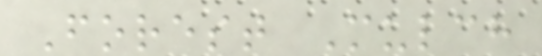Forest Mulch
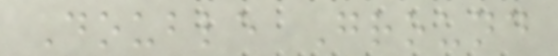Double Ground
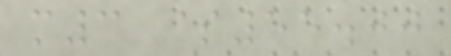m3 $55.00
